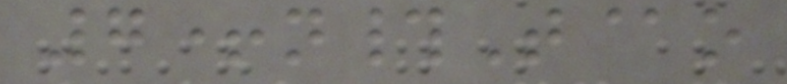7+n#T@o
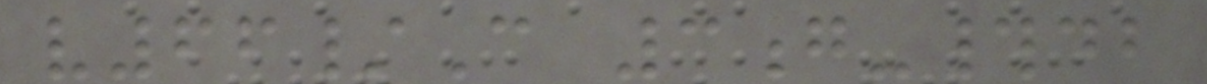v66/C 3g-#db
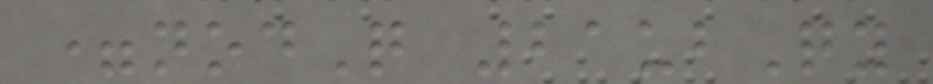=nodQ 21ubQy
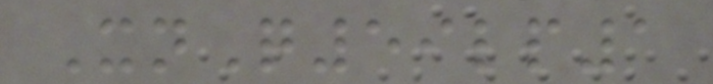XnQ59lp1
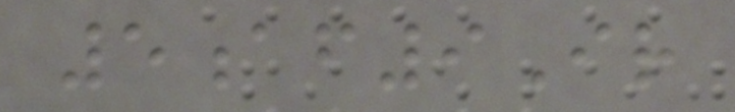5af9Ir
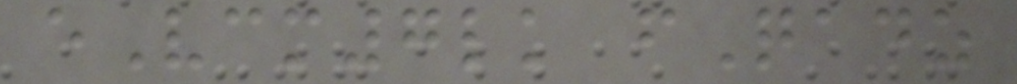eVcm7lk fQadz
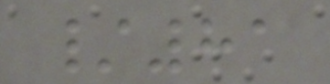/81
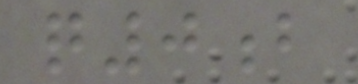q0b
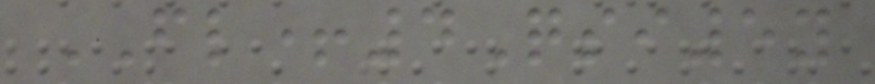FL+4Qsi5y
